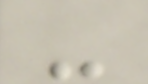-
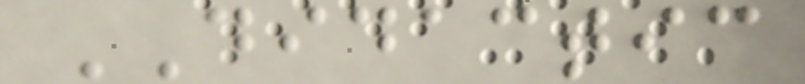DIDACTIC
